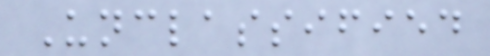Unclassified
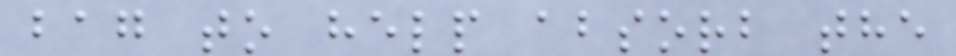bag to help absorb the
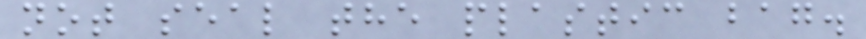not seal the plastic bag.
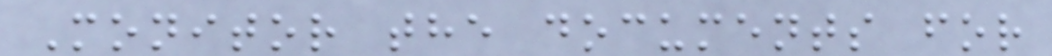Monitor the documents for
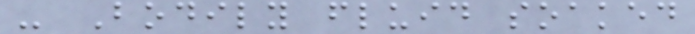- Bodily fluid soaked
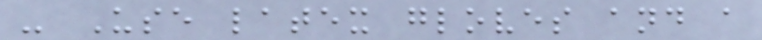- Use latex gloves and a
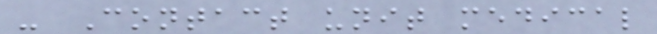- Contact unit medical
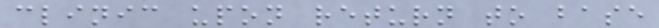clinic upon return to base
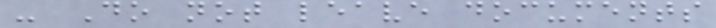- Do not leave documents
